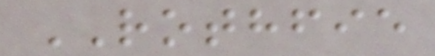ROTHFIE
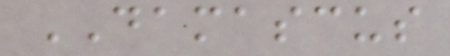DAMASCUS
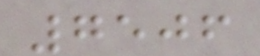7506
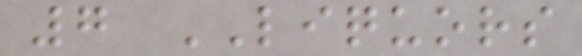7 LIQUORS
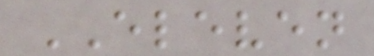ELEVEN
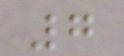7
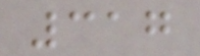317
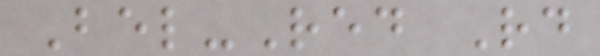Bel-Red Rd
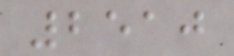2510
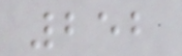252
